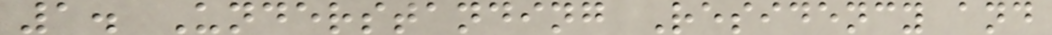1. Understanding Residency and
